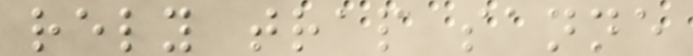rely trap sanne
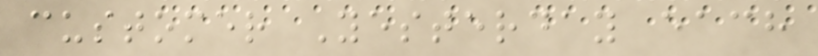customer Yesterday each
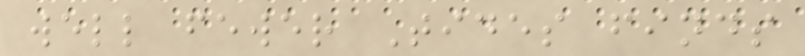well fewer Tides finds
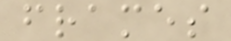frames
